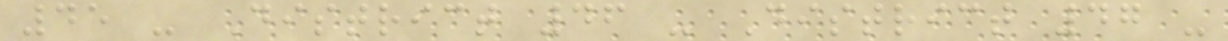45 - District 46 - District 47 -
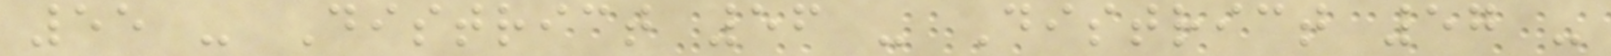55 - District 56 - District 57 -
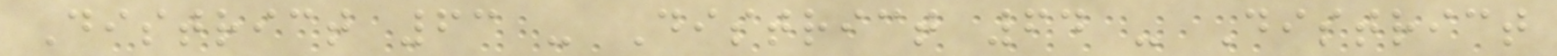District 63 - District 64 - District
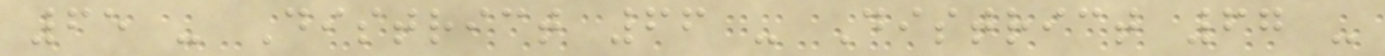65 - District 66 - District 67 -
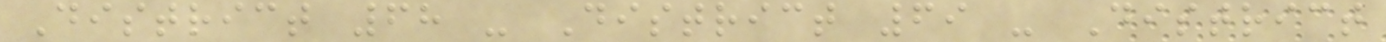District 68 - District 69 - District
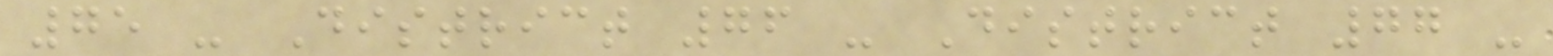75 - District 76 - District 77 -
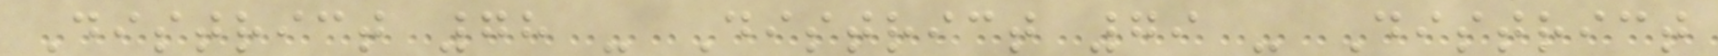District 78 - District 79 - District
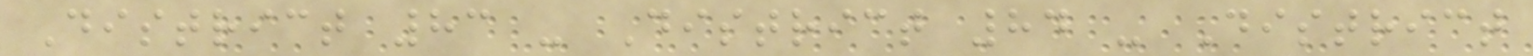District 83 - District 84 - District
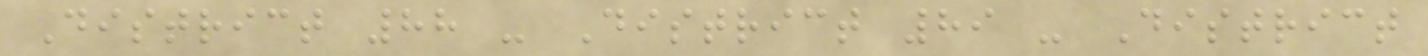District 88 - District 89 - District
